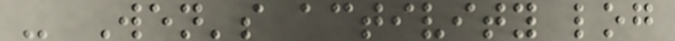- Wen's activity log
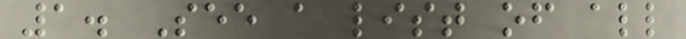1. See a list of all
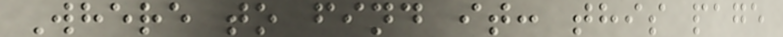Where to find it: this page
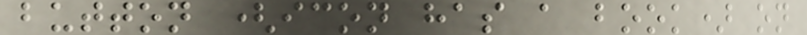button (icon has a book) on
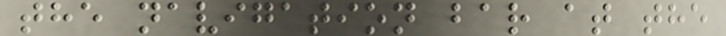the navigation bar at the
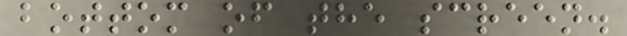bottom of the screen.
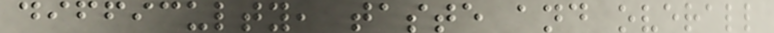difficulty, taste and overall
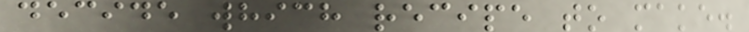decide which recipe to make.
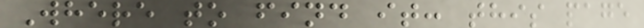Where to find it: this page
